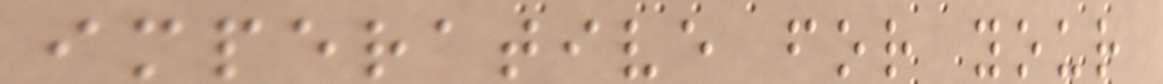imperative for your
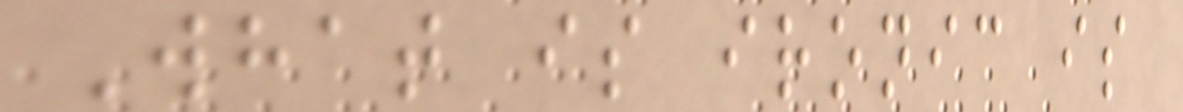What is ironic is
